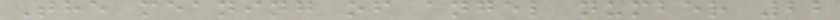The meaning of angel number 22
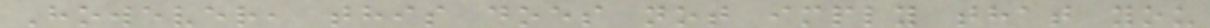However, this does not imply that you
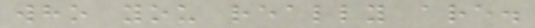who you really are.
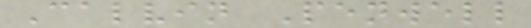Calvin Penwell
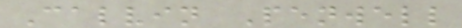Calvin Penwell
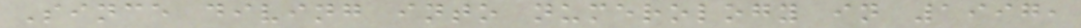Since diving into numerology in 1997,
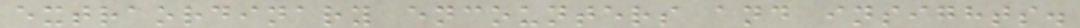extraordinary encounters and insights.
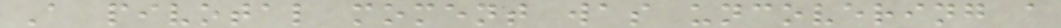A pivotal moment was uncovering a
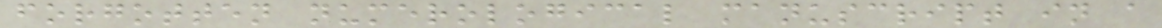forgotten numerological manuscript in a
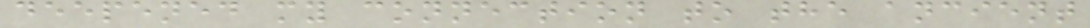deepened my connection to the ancient
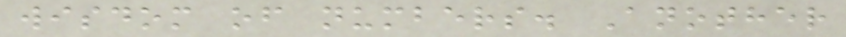wisdom of numbers. Another
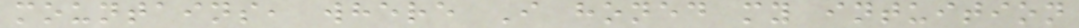mountains, where I honed my intuition
